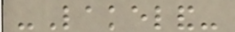-Lakeland-
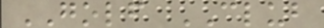GOLF CLUB
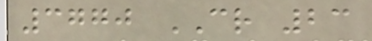3770 CR 23
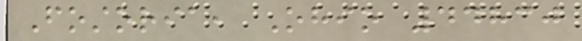Fostoria, Ohio 44830
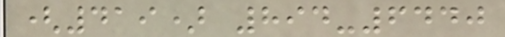(419) 894-6440
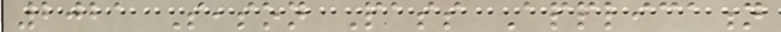2021 Season Pass Application
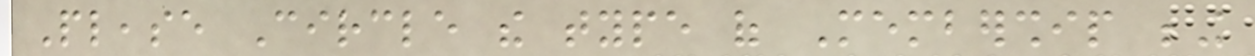Please Circle the type of Membership being
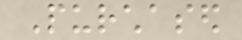Purchased
